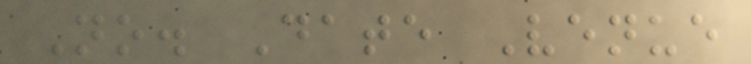No. Date Venue
